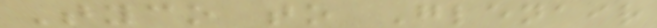Tyco to Glenair
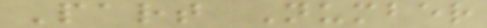Part Number
